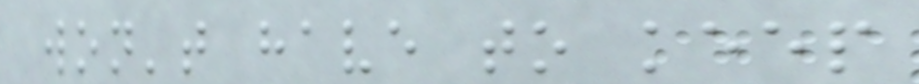won't have to keep
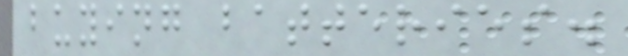buying batteries.
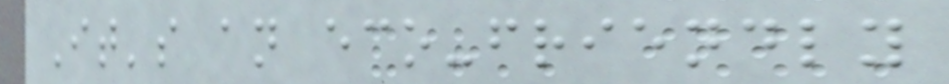It's an eco-friendly
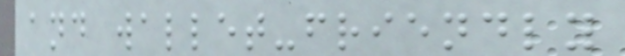and wallet-friendly
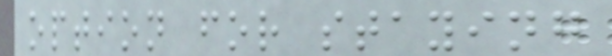option for staying
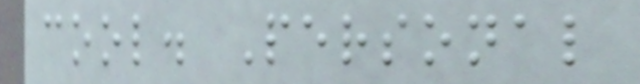cool. Personal
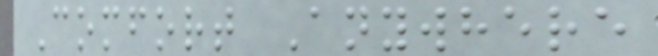Comfort Anywhere
